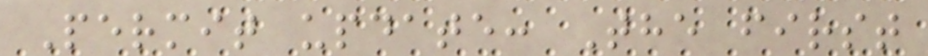Permit update: The first
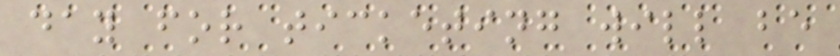day for ticketing will be
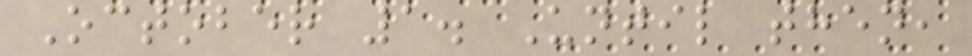October 1. Until then,
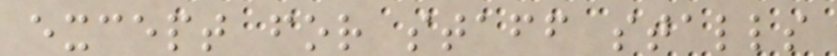except for staff stalls
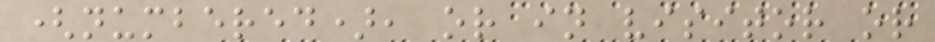(numbered), or in visitor or
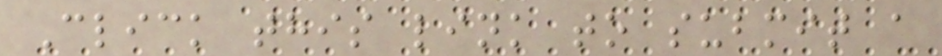Click this link to submit a
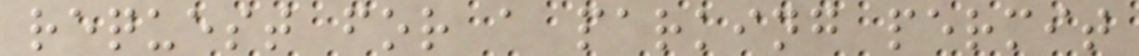request for a parking permit
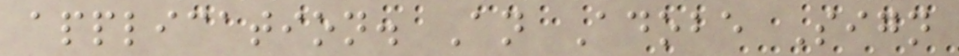application. An Adobe Sign
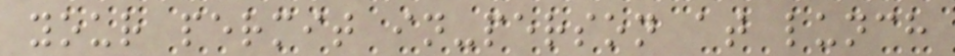your permit in-person at lunch
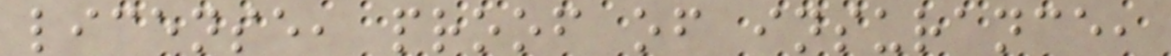license, proof of insurance,
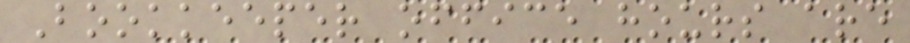Bookkeeper office hours are
